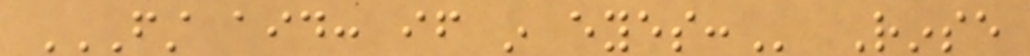FIRST AID: IF IN EYES: Rinse
